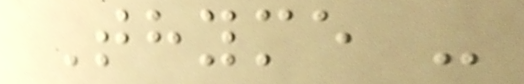Thyme -
